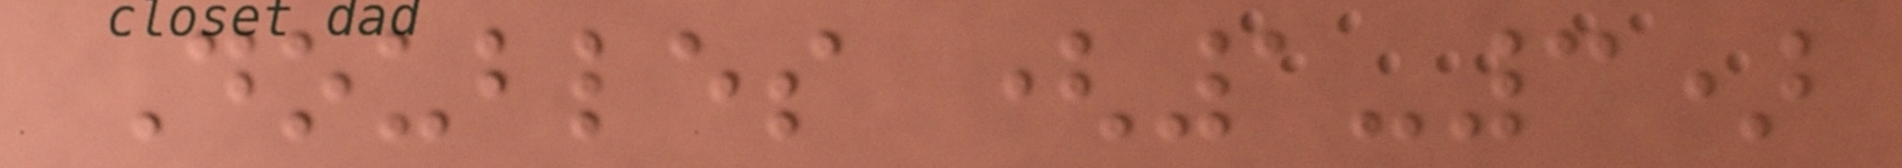Doubles (1-3)
